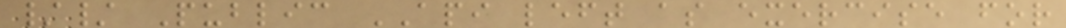// Public API left as exercise for
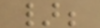};
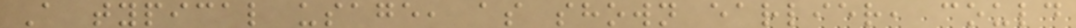A typical usage, as shown earlier, could
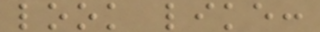look like:
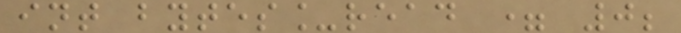int bytes_read = 0;
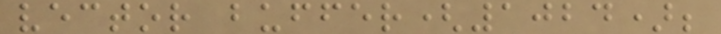vector buffer(1024);
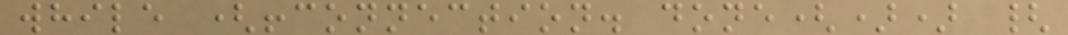while (!connection. done()) {
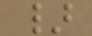}
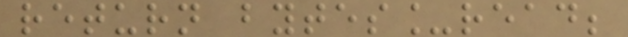return bytes_read;
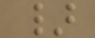}
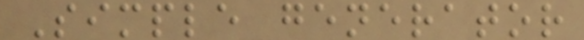Simple generator
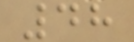48
